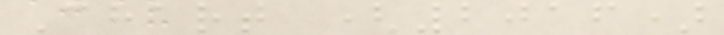Chart (2016)
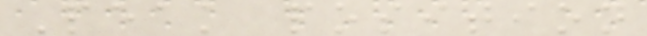Peak position
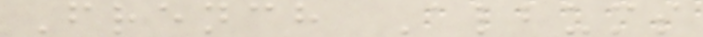French Albums
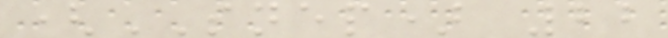(SNEP) 22
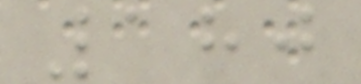180
